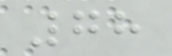78
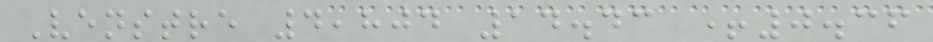Venstre 4,804 14.43 +0.36
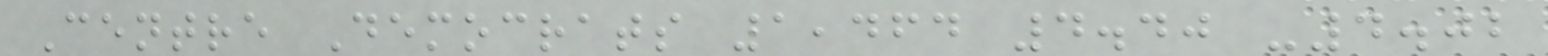Centre Democrats 1,464 4.40 -4.02
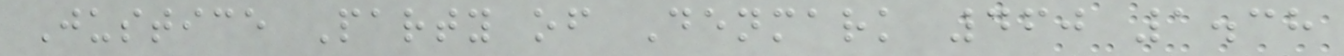Justice Party of Denmark 460 1.38
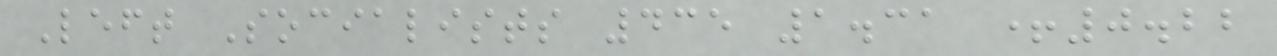Left Socialists 435 1.31 +0.22
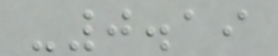-0.19
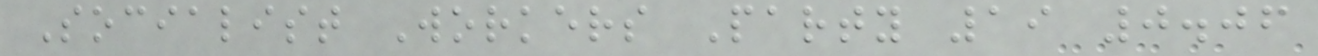Socialist Workers Party 19 0.06
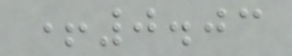+0.03
